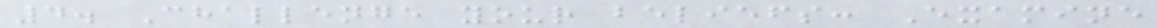4. Challenge your beliefs: Examine
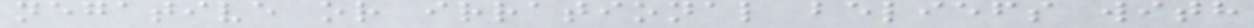negative or irrational beliefs with
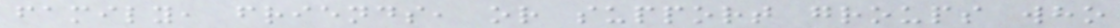family, friends, or support groups who
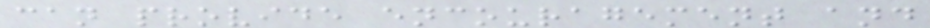can provide encouragement and
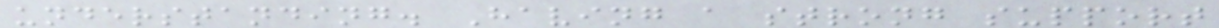understanding. Having a strong support
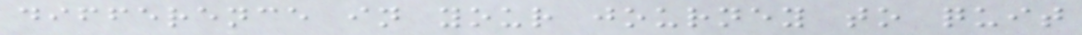difference in your journey to quit
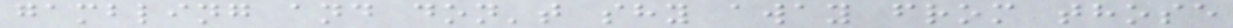gambling and don't shy away from those
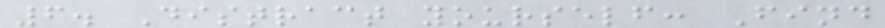6. Distract yourself: Find
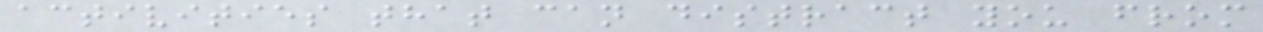activities that can distract you from
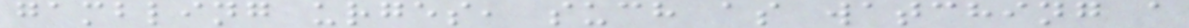gambling urges, such as watching a
